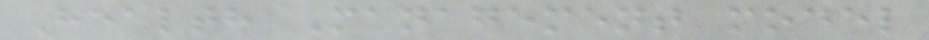Health Management model
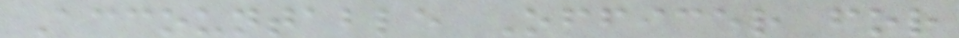Accountable Officer for
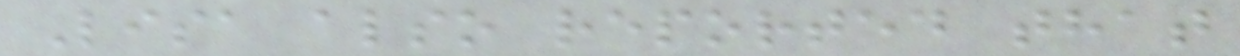Lisa also reported that
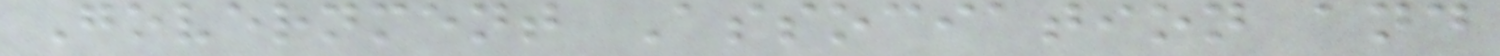Government Association and
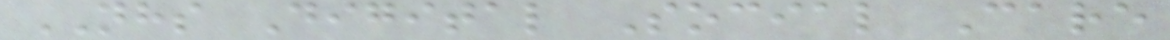NHS Digital Social Care
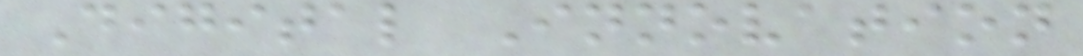Digital Innovation
